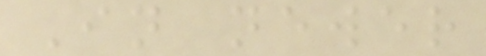In newer
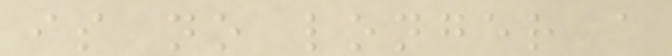is no longer a
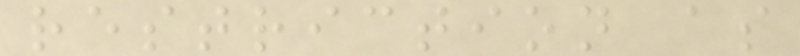restriction as
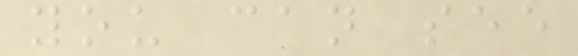you can see
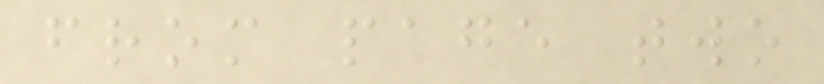from page two
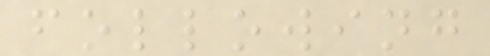following
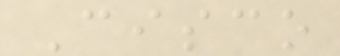Cisco
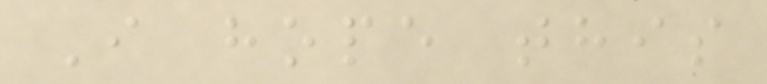I hope this
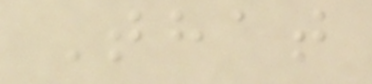That
